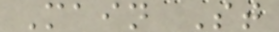Main St
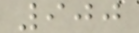900
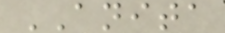ANITA
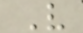V
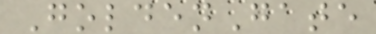GoldenGate
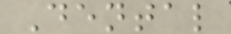Dental
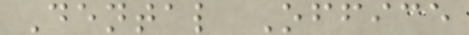Dental Office
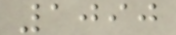1090
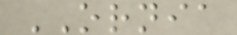ORNIA
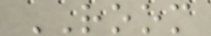ROOM
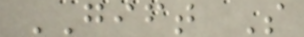GIFT S
